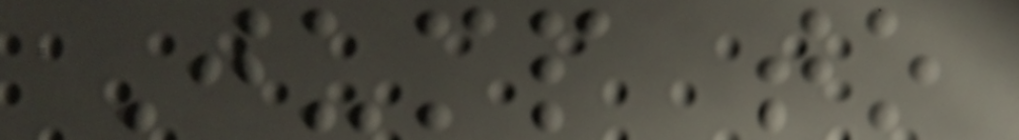Jump to
